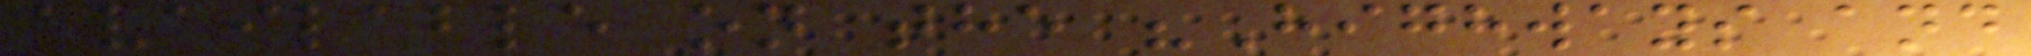available on the "Highways and
